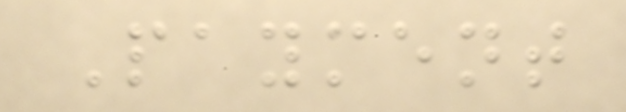Payment
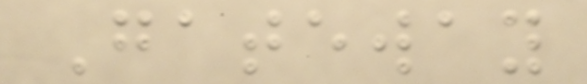Gateway
